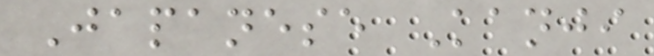Japanese Kanji
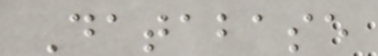Database
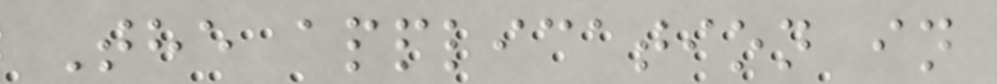The application in
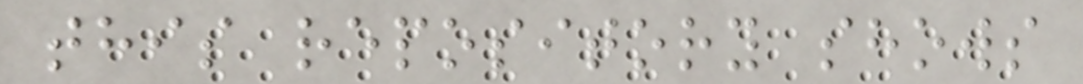this repository shows
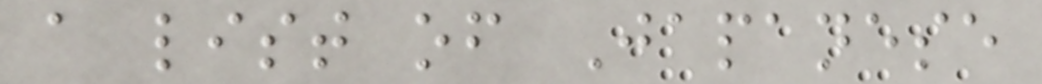a list of Japanese
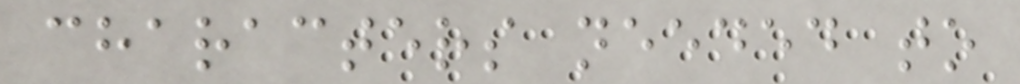characters needed to
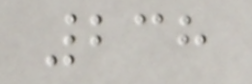238
